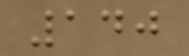140
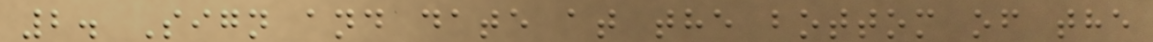2. Sign and date at the bottom of the
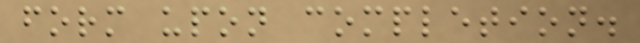form upon completion.
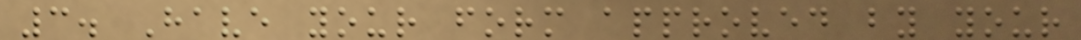3. Have your form approved by your
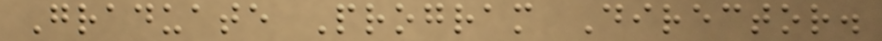Graduate Program Director.
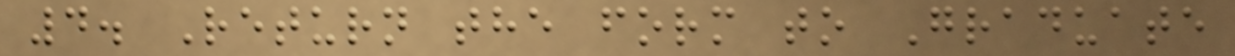4. Return the form to Graduate
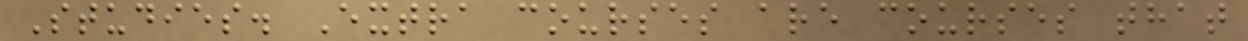Studies. Extra courses are courses that
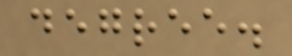degree.
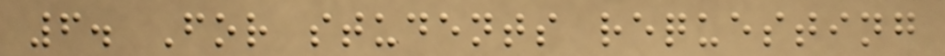6. For students requesting
